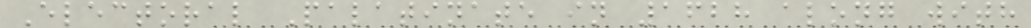Electoral Palatinate in 1628 along with
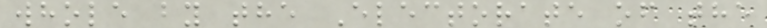whole by the Electorate of the
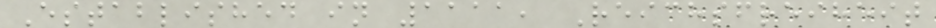Established in 1111, Reichsfreiheit
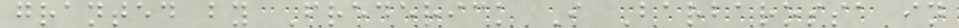granted by Frederick I Barbarossa in
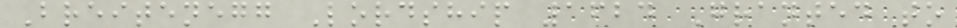Breitenegg Lordship 1624 Granted to
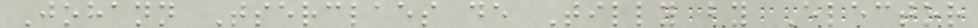Johann Tserclaes de Tilly by Elector
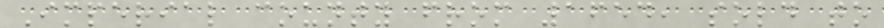Imperial county from 1654, sold to
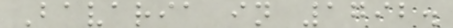Bavaria in 1792.
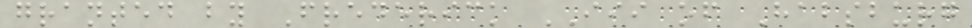granted by Frederick III of Habsburg
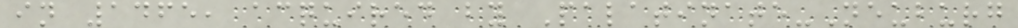in 1465, acquired by Palatinate-Neuburg
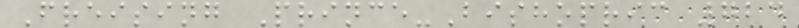Freising Prince-Bishopric 724
